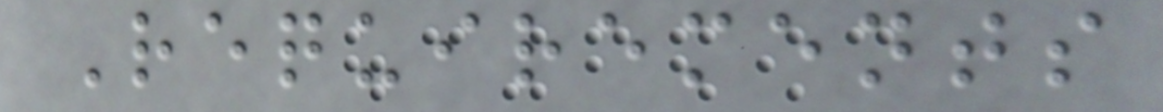Requirements
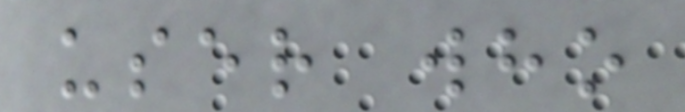user who
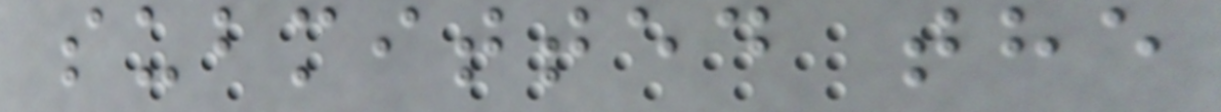submitted the
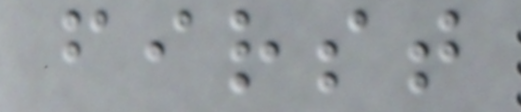first
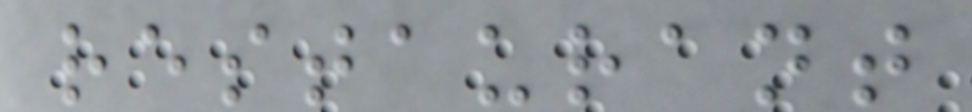restaurant
